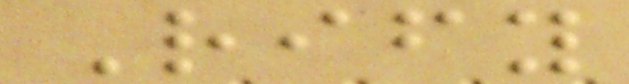Rify
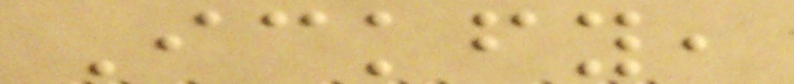Ickfy,
